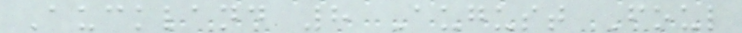Auckland 8 August Foul
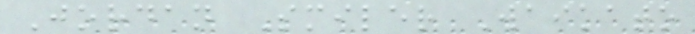Jordan Smiler Waikato
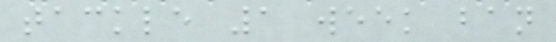tackle 1 week ban
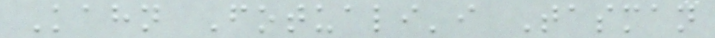Kahn Fotuali'i Tasman
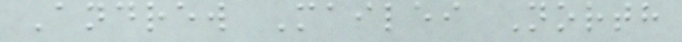Andrew Mailei North
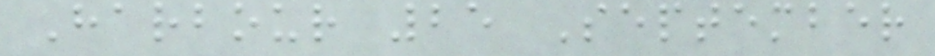Harbour 25 September
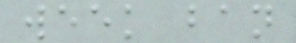week ban
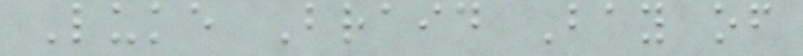Luke Braid Bay of
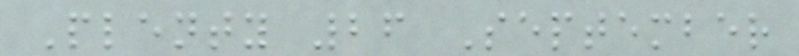Plenty 26 September
